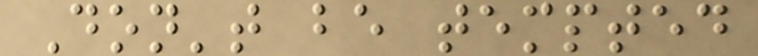Don't be tempted
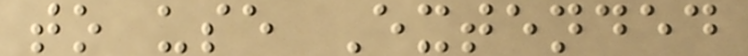to use Extended
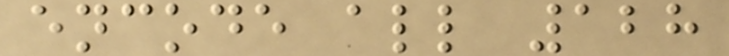encode all 128
